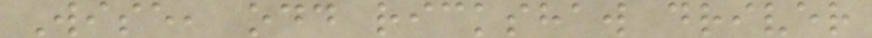Wise, odd rickshaw driver
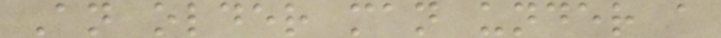An older man under a
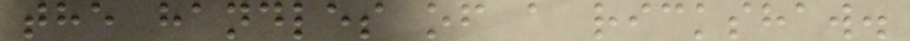the handles of a rickshaw.
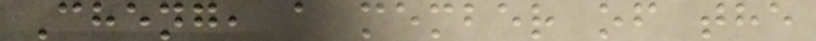Cheng, a member of the
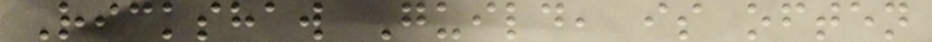Rickshaw Guild, is often
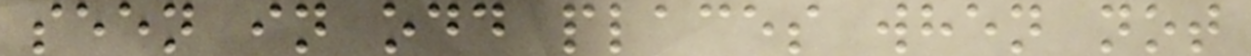seen in odd places when not
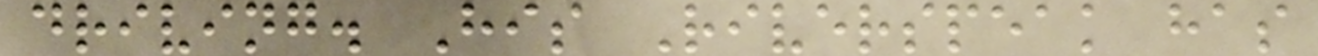driving. His Riverspeak has
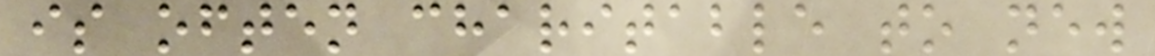is often charitable to new
